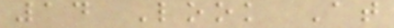14 Look At
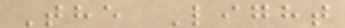The Light
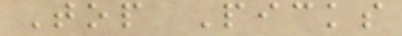Top Picks
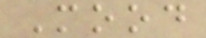Mood
